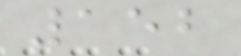152
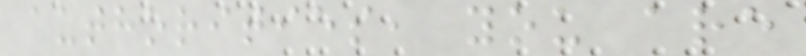authorities, you are
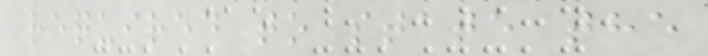required to state the
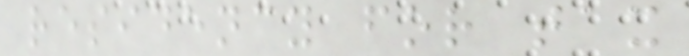residency for tax
